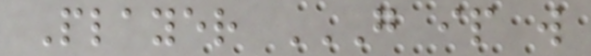Player G IP W
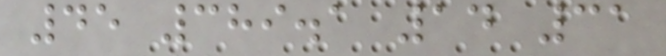45 389.1 14 31
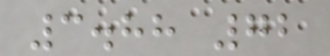3.88 72
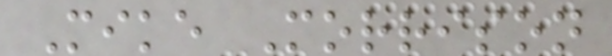Mike Morrison
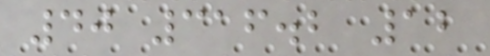40 316.2 12
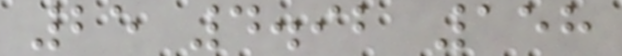25 4.92 158
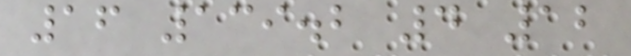16 139.2 4 12
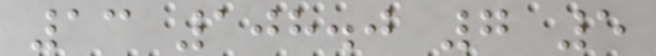13 108.0 7 5
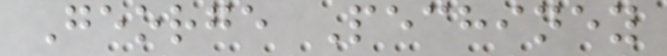George Pechiney
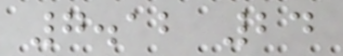7.12 24
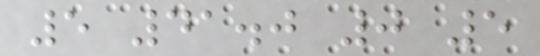5 41.0 0 5
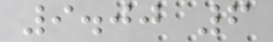9.00 6
